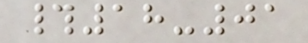#18-01
